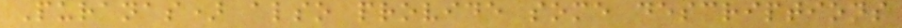Puranas) also provide some descriptions
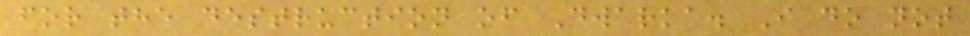for the destruction of Dwarka. I do not
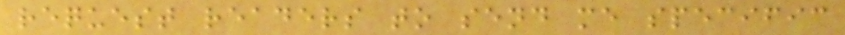request readers to send me specific
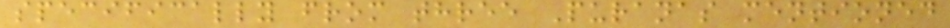specifically from three Puranas mentioned
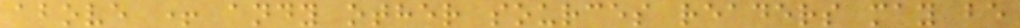above + andy other sources readers may be
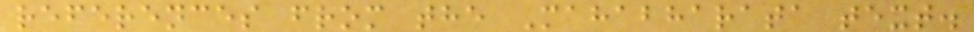references from the Mahabharata text.
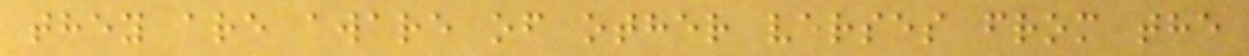they are aware of other verses from the
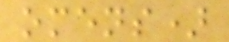omens)
